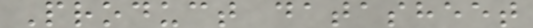Product datasheet
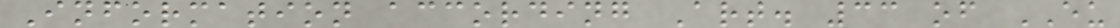Information according Art. 33 of EU
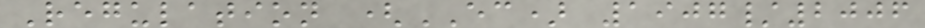Regulation (EC) 1907/2006
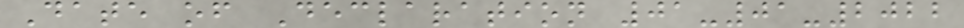Date of Declaration 01-01-2022
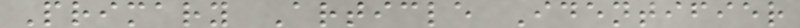Primary Article Identifier
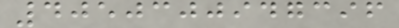4050300947396
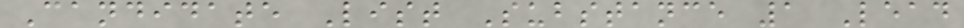Candidate List Substance 1 Lead
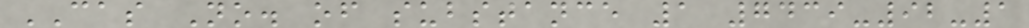CAS No. of substance 1 7439-92-1
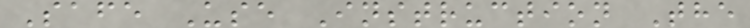Safe Use Instruction The
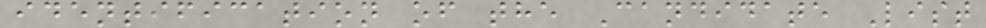identification of the Candidate List
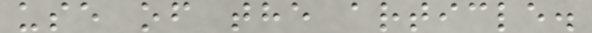use of the article.
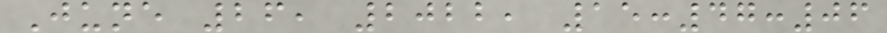June 26, 2022, 15:47:06
